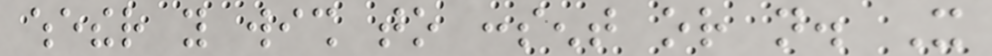whether you wish to consent or not. It
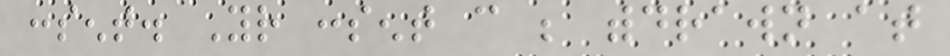consent. Your consent can be withdrawn at
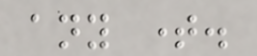any time.
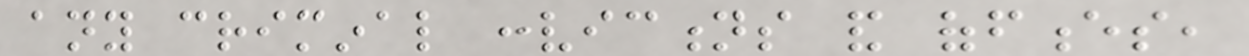any criminal convictions and offences,
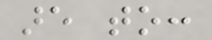are to:
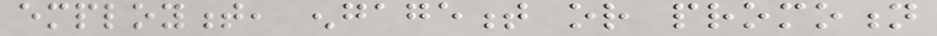employment, engagement or promotion
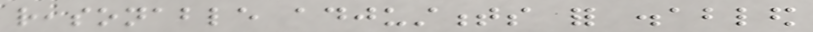reasonable adjustments for disabled
